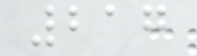217
